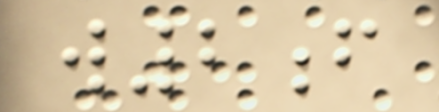w2f
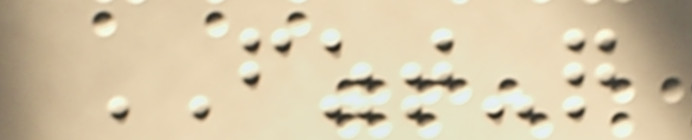FZT-q
